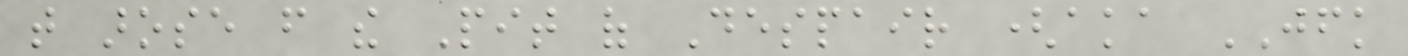that arose from the Pit of Despair (aka JFK
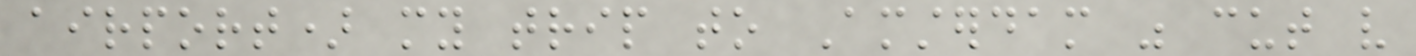airport) my trip to Amsterdam was cut very
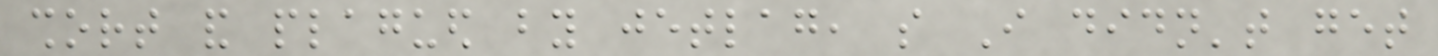short and plagued by jetlag, so I didn't get
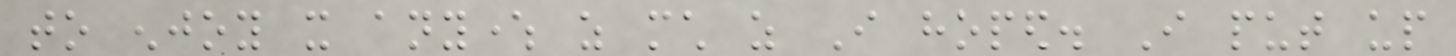to enjoy it anywhere as much as I hoped. I put up
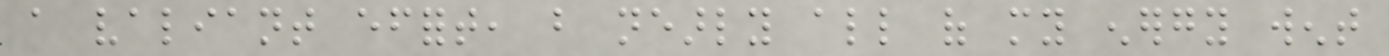a valiant effort, but nearly all of my energy went
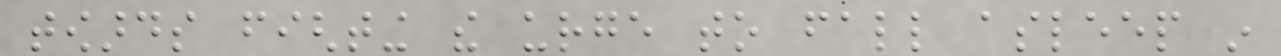towards fighting the urge to fall asleep in
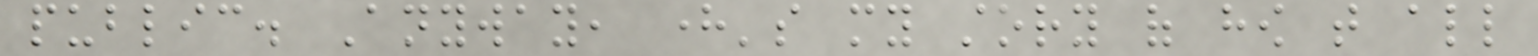public. Anyway, here's my story of how that all
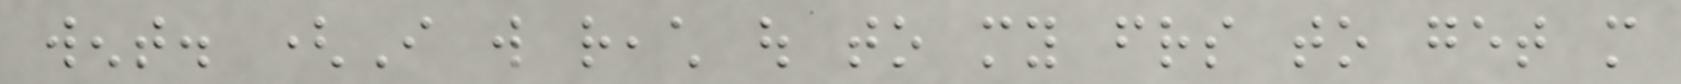went. (I will reach out to my friends to get more
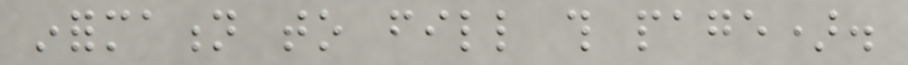information to fill this page).
